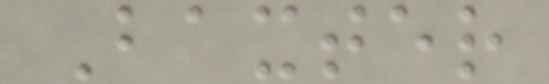Baxter
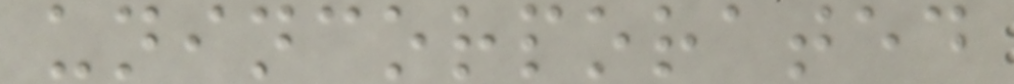unincorporated
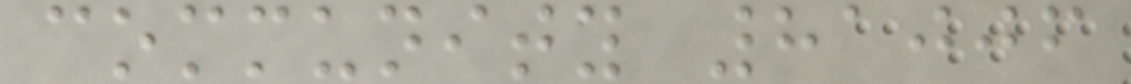community 81006
